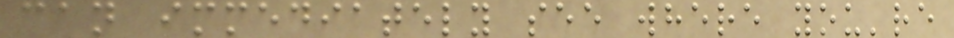can immediately see where you're
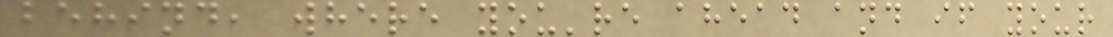behind, where you're ahead and if your
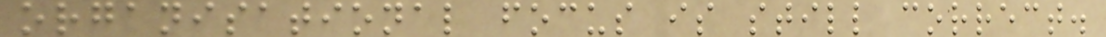organisational focus is still correct.
